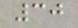30
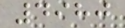4980
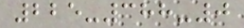225-388-0
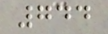744
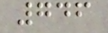746
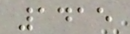1415
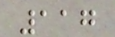117
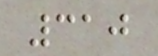310
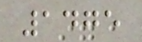1475
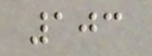103
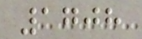1708
